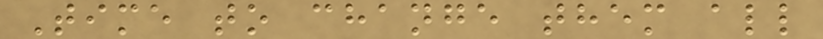Time to change them all
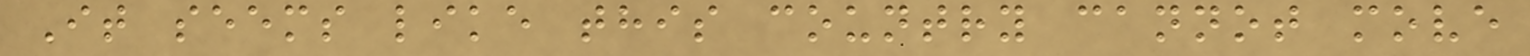It seems like this country cannot move
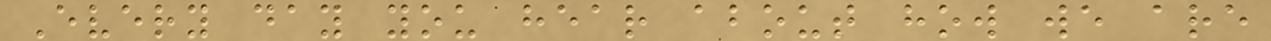Every day you hear about how we are
